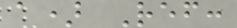a) Ref:
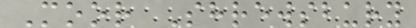Moor Shrewsbury
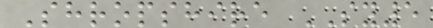Shropshire SY5
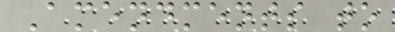Amendments to
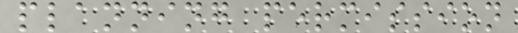planning permission
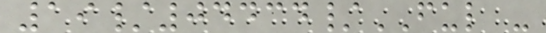19/04434/FUL -
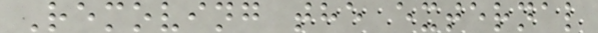Removing the external
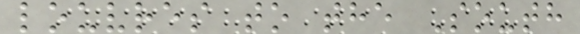louvres to the South
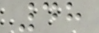48
